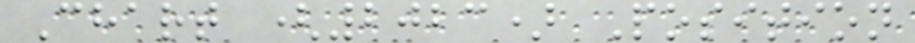Chart (2023) Position
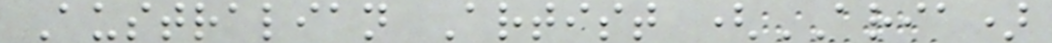Australian Artist (ARIA)
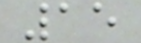15
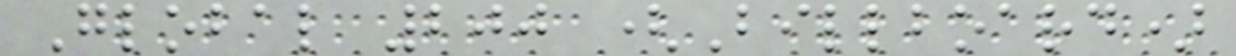Global 200 (Billboard)
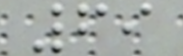69
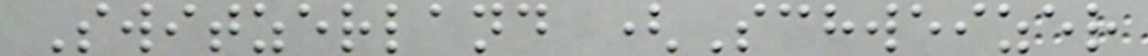Switzerland (Schweizer
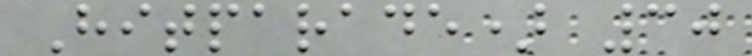Hitparade) 30
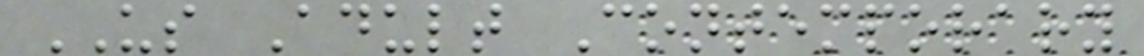US Adult Contemporary
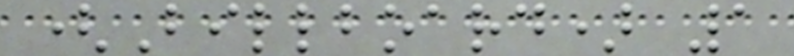(Billboard) 1
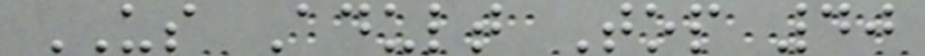US Adult Top 40
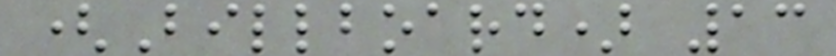(Billboard) 13
